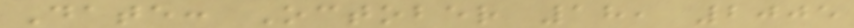Date: October 18, 2005
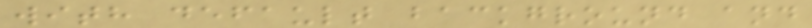with default background and
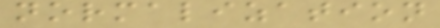normalization
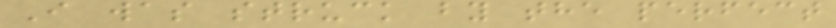I was struck by the perfect
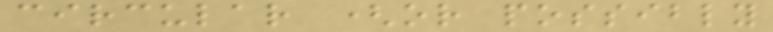circular (or possibly
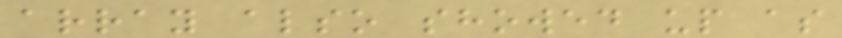array also showed up as
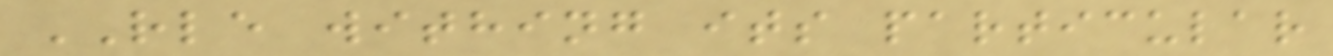RLE withing its particular
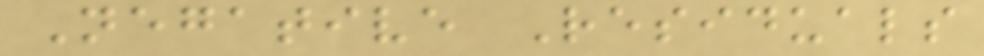Negative Residuals
